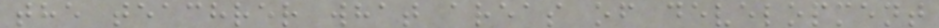the teachrer what areas of development
